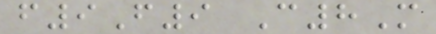f9F9 C8M
